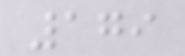179
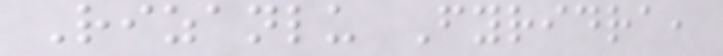Rizanlu Fyridra,
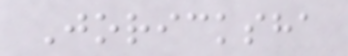Joricksha
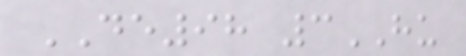DE98 3HU
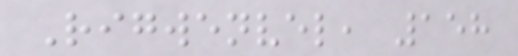Rigwenvel, 158
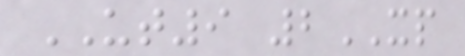UT9 2XP
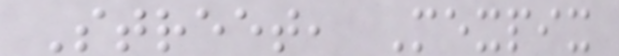Street, Mexpix
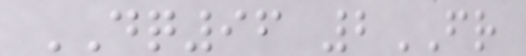DQ96 2FR
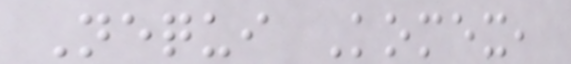Nequi Komex,
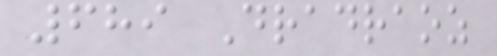689 Dradraoz
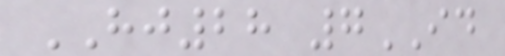HJ28 7ID
